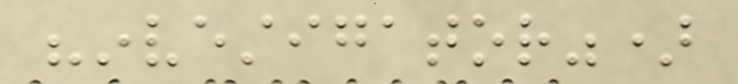"investigator")
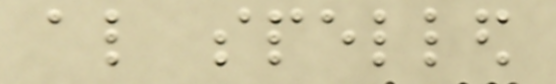also spelled
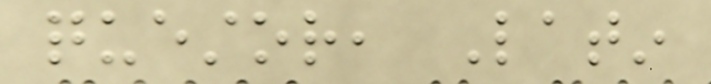questor, Latin
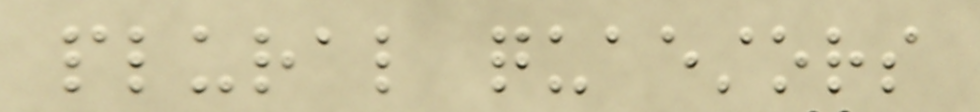plural quaestors
